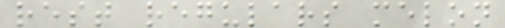rest regulars melon
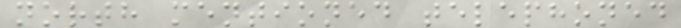north mentioned telephoned
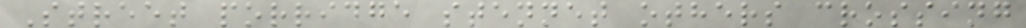Street porridge stennet others crossing
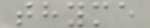thyme
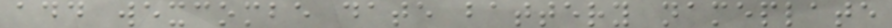add wexcombe date battery nameplate
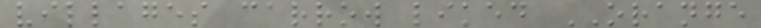villages carrow liked ORANGE
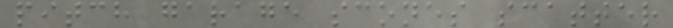pitch garage scones scatter
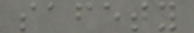safety
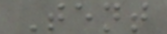Tent
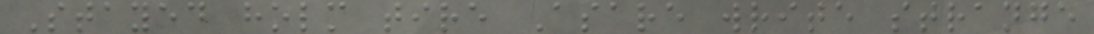Stayed holm tire Asare write strange
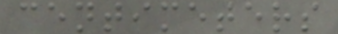centimeters
